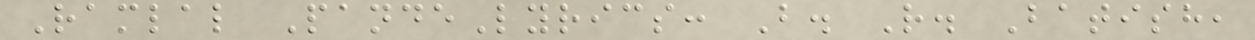Ramlal PandeLyrics: B. R. Batish,
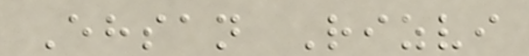Ehsan Rizvi
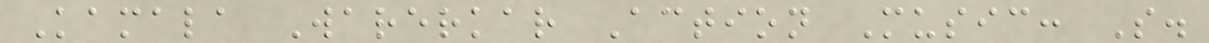Kamala Warerkar Action Music: S.
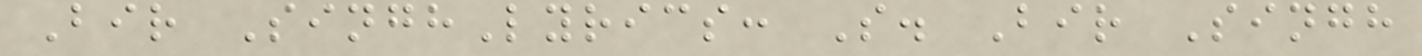Bir SinghLyrics: S. Bir Singh
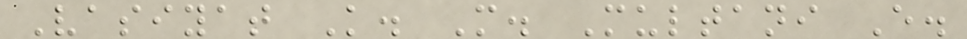Vasiyat K. M. Multani E.
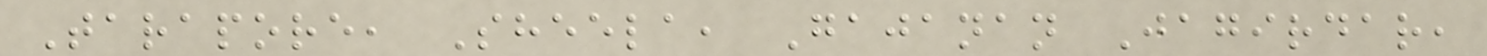Tarapore, Sheela, Gajanan Jagirdar,
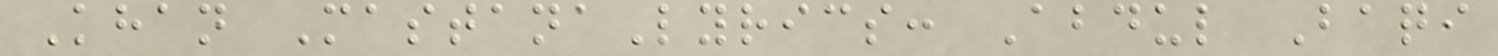Khan MastanaLyrics: Abdul Baqi
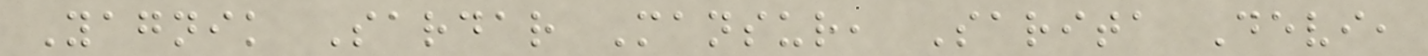Yagnik Sardar Mansur, Sarita Devi,
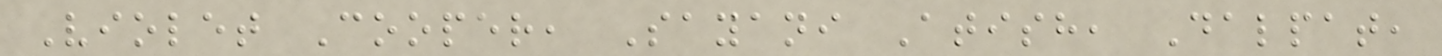Violet Cooper, Sayani Atish, Dalpat,
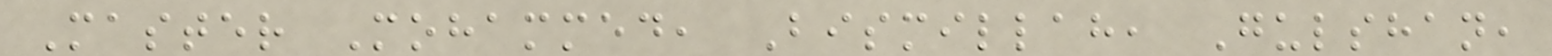Master Mohammed, Bismillah, Gulshan,
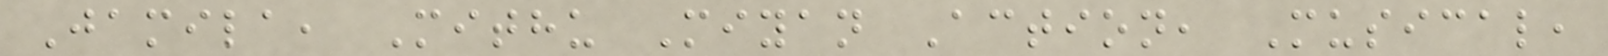Jamila, Mithu Miyan Action, Musical,
